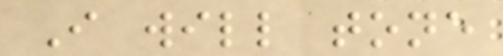I will tone
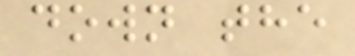down the
